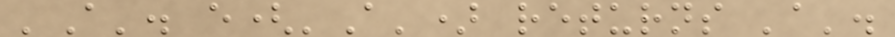'A'. e('A') returns 'a'.
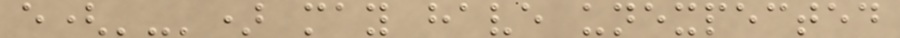e('-') may have unexpected
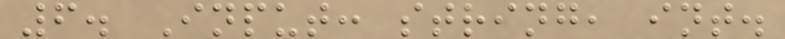6. Input: string, int.
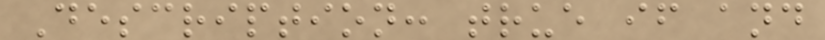Description: true if and
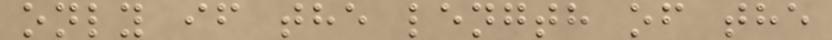only if the length of the
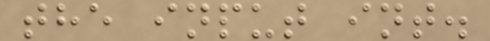the input int.
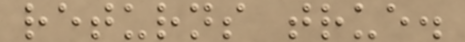returns true.
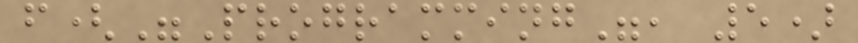f("Programming", 5)
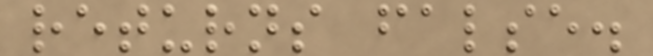returns false.
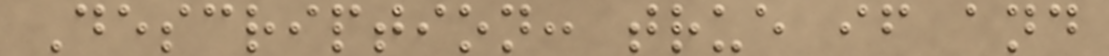Description: true if and
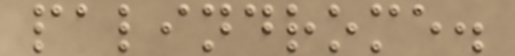palindrome.
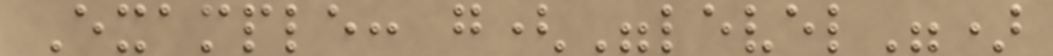Example: g("level")
